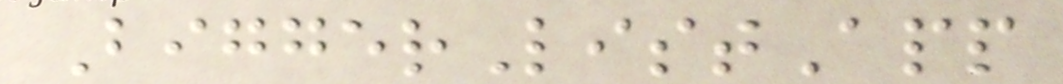BiggerListApp
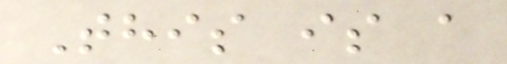This is a
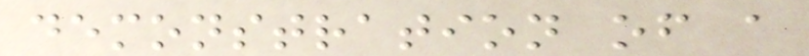demonstration of a
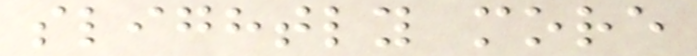slightly more
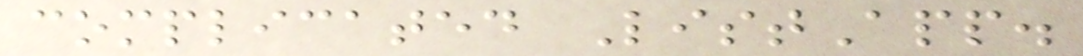complicated ListApp.
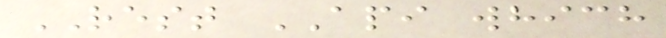REST API which
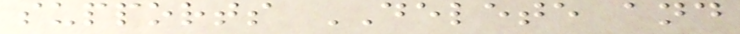supports DELETE and
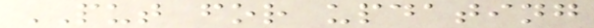PUT for updating
